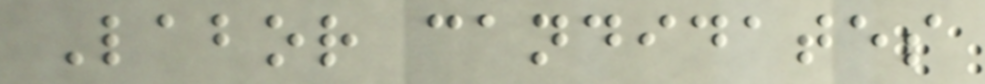Labor candidates
